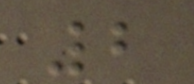2
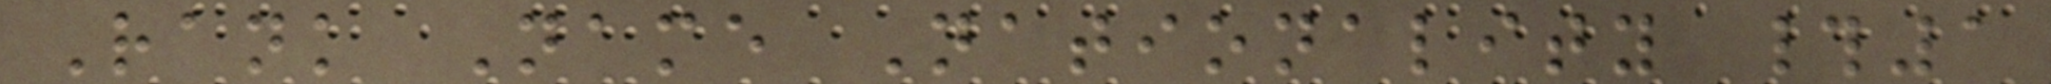Rank Name Nationality #1
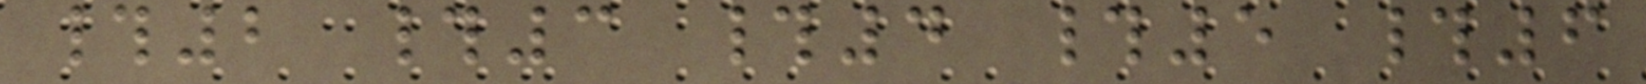#2 #3 #4 #5 #6
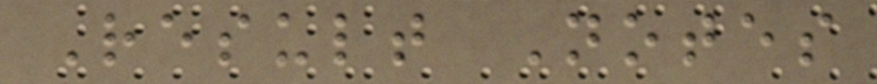Result Notes
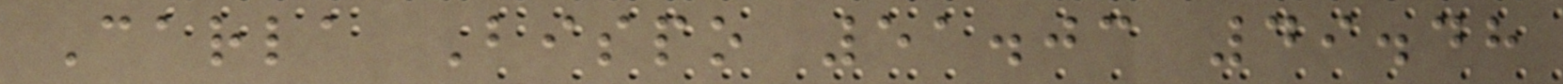Carla Bispo 51.03 49.48
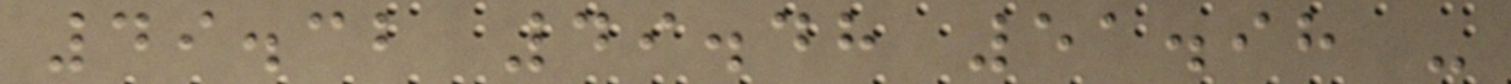49.32 49.48 51.98 -
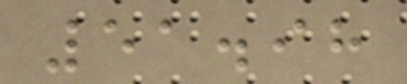51.98
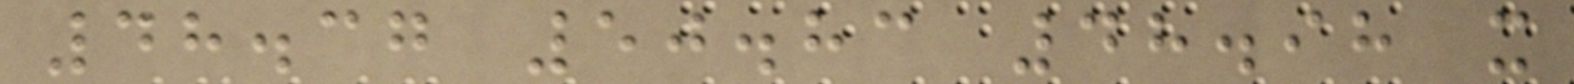48.37 50.83 48.98 x
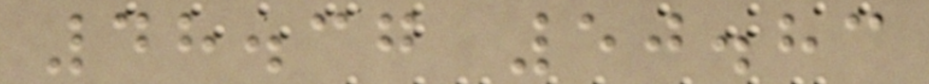48.37 50.83
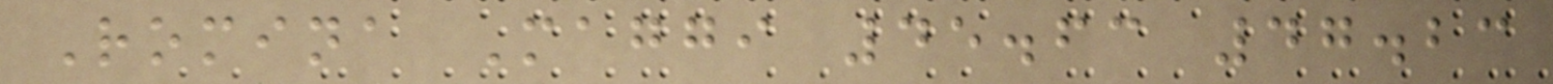Romina Maggi 45.63 47.23
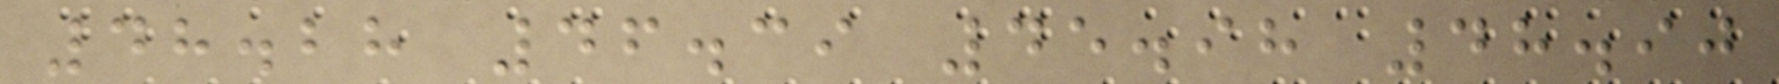48.28 46.39 45.98 48.90
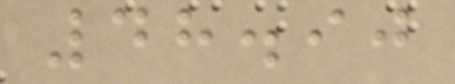48.90
